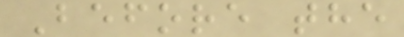Before the
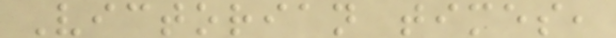Victorian times,
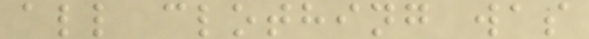all clothing was
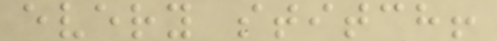every stitch!
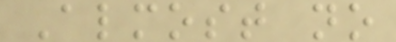Almost no
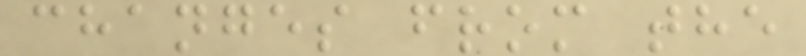changes from the
